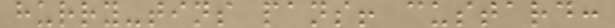hurry-tins pans! custard:
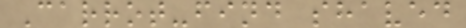Carrot-find shaved
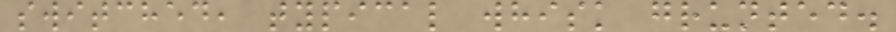switched, typical whisk grunted.
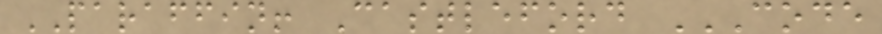PARAFFIN! Castleford CODE
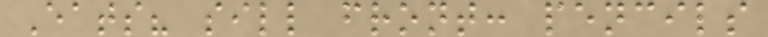Eats? sill front: pencils
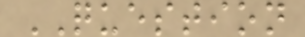QUESTION
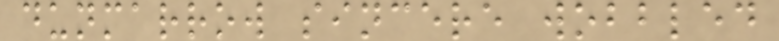dunmarrow sincere wobbled
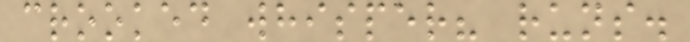crooked whisper? runs.
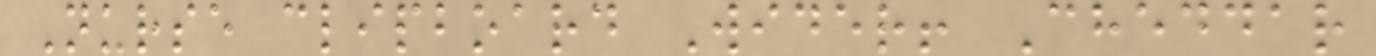Nurse clipboard Wider! Cheddar
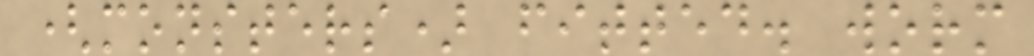(monsters) fitted. worm
